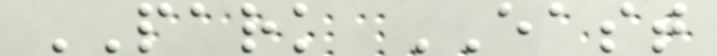PARK EAST
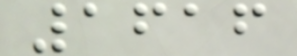1616
